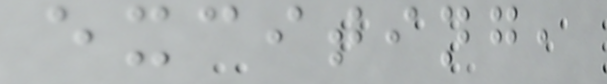exciting,
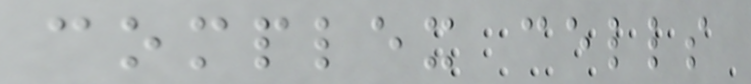complex cells
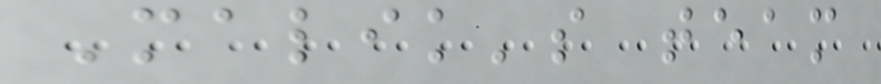Malik's team
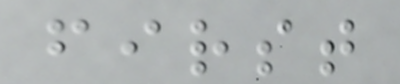first
